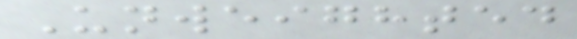Unweighted
